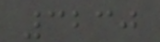3230
